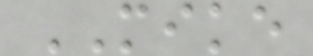MIKE
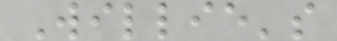Willie's
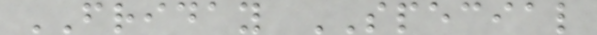FRIDAY SPECIAL
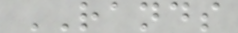RANDS
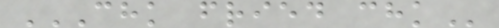CHK FRIED CHK
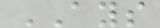AYS
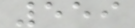559
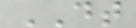DT
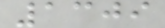1309
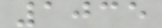1035
